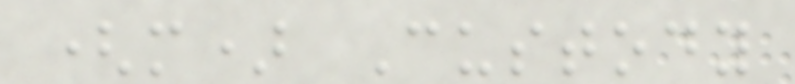(m) Custody
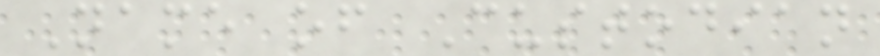Name of Custodian
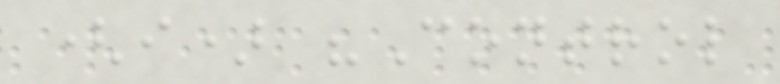(i) "Control
